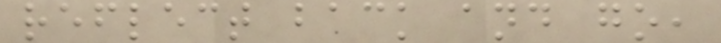reflect back and go,
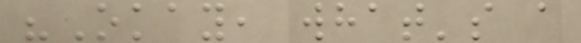"Okay, what's a
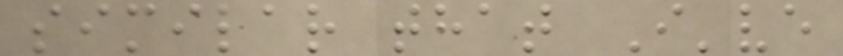similar that I've
